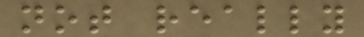not really
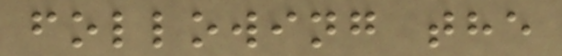following the
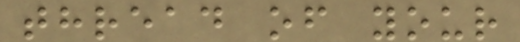thread of your
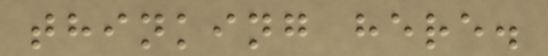thinking here.
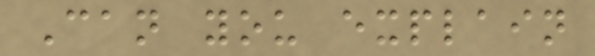Can you explain
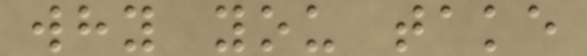why you take
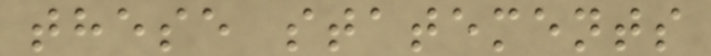these statements
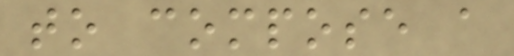to compose a
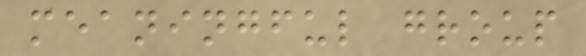meaningful group
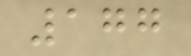177
